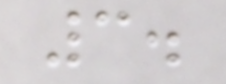3.
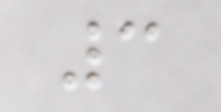3
